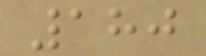180
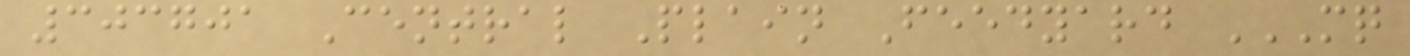303701 Central Plain Feedyard MQ
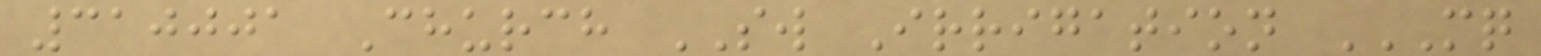310001 Church SW Irrigation MQ
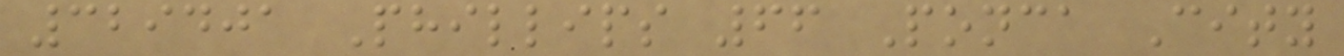329401 Phillips 66 Ponca City
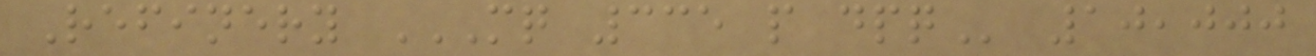Refinery MQ 335 P DPQ 10,000
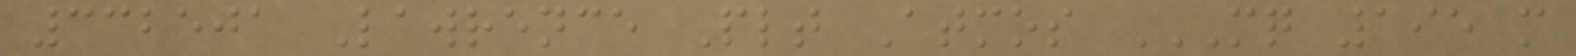332501 Lawrence Plt Atmos MQ 195 M
